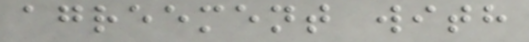agreement with
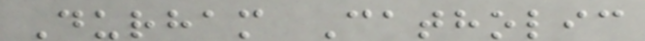Durham Catholic
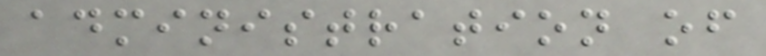administration of
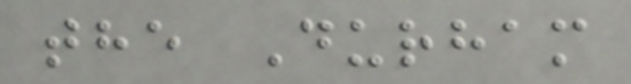the Durham
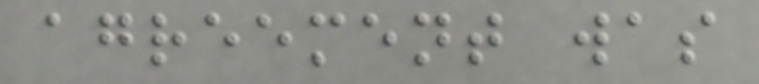agreement was
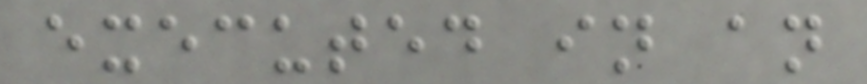executed in an
